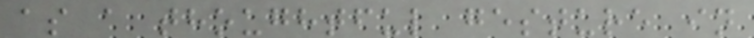as a thoughtful gesture in
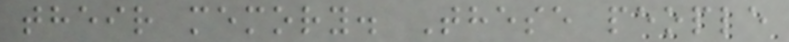their memory. These people
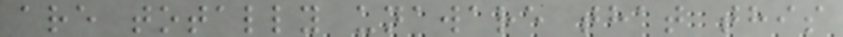are totally unaware that this
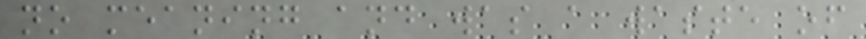no meaning and was a waste of
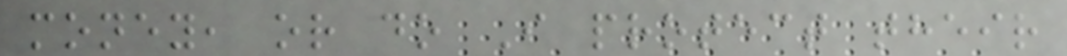money, or do I protect their
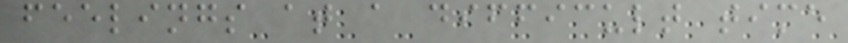feelings at a difficult time
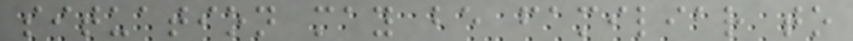situation may be familiar to
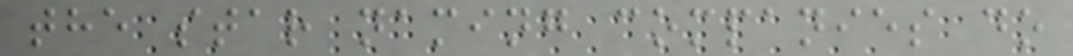the star naming companies do
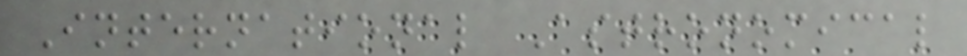International Astronomical
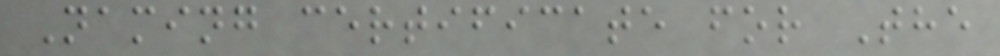Naming certificate for The
